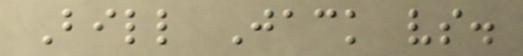Bill Jack vs.
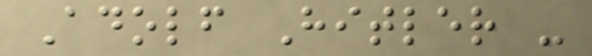Adolf Hitler -
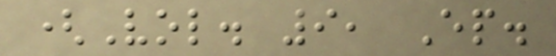(Vol. 9, Ep.
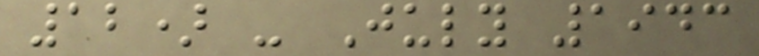12) - July 1943
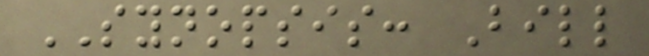SYNOPSIS: Bill
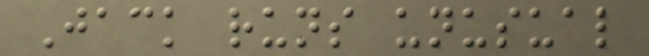Jack runs unusual
